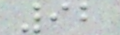92
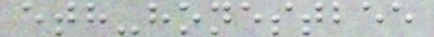eth-honestbee
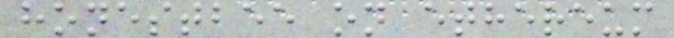honestbee on ethereum
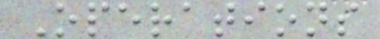Operations
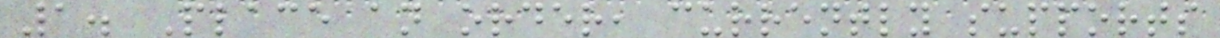1. Place an order, currently supports
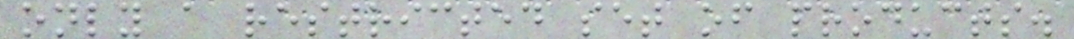only a restricted set of products.
